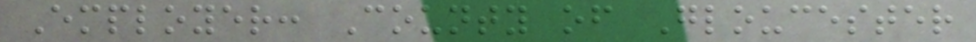Employer: County of Gloucester
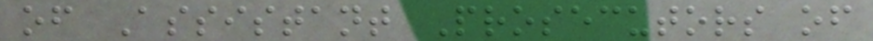of Assistant Prosecutors of
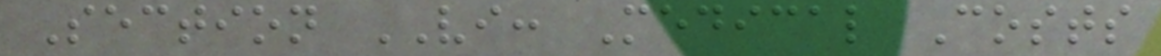Section VI: Medical Costs
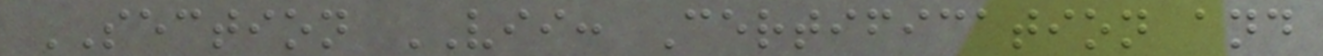SECTION VII: Certification and
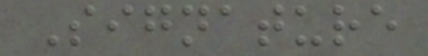Signature
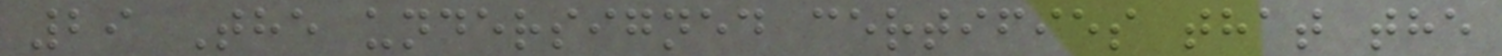29 The undersigned certifies that the
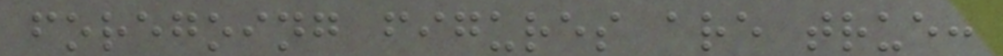foregoing figures are true:
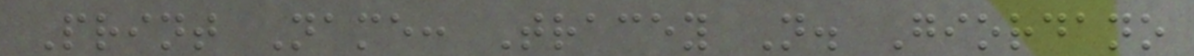Print Name: Tracey N. Giordano
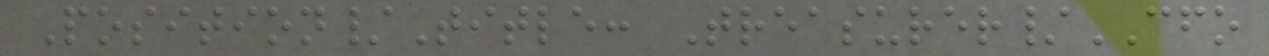Position/Title: Treasurer/CFO
